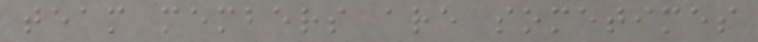team members are sometimes
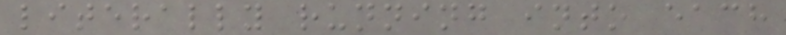literally running into each
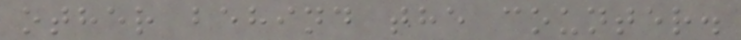other behind the counter.
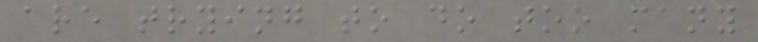are trying to do too many
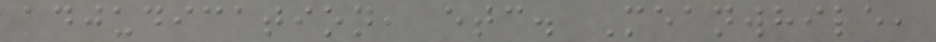adjudication, etc. Meanwhile,
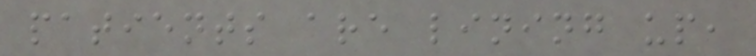patients are lining up,
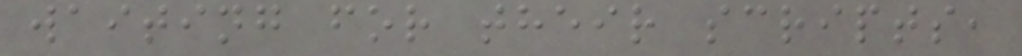waiting for their scripts,
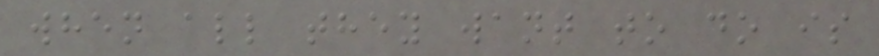when all they want to do is
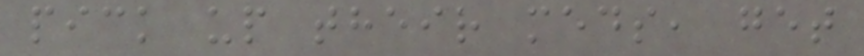pick up their meds, get
